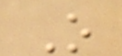O
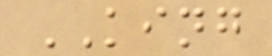KING
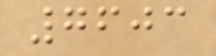7603
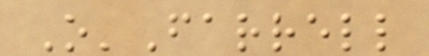O'Farrell
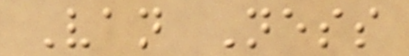Van Ness
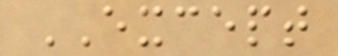EXCEPT
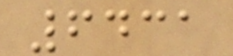6431
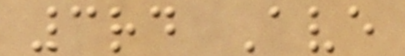3rd Ave
